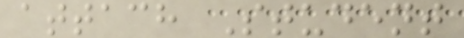attach Student
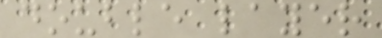double layer
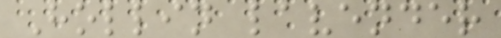Hollin lavender
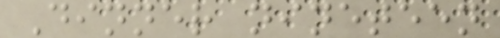Dinner nineteen
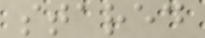stared
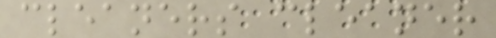cleaners cleaner
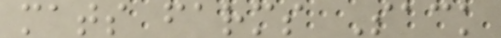mats farms Sack
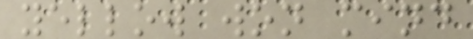yellow won mind
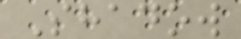Shadow
